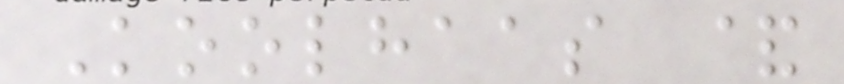Koolhaas &
